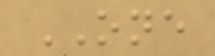ONE
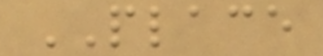PLACE
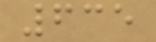635
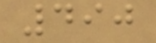490
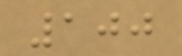100
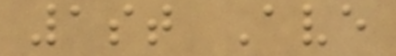1st Ave
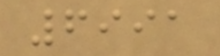6991
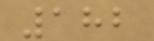182
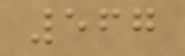567
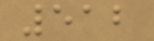512
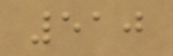510
